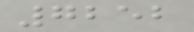7252
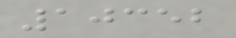10352
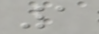1
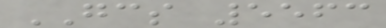GCS 5563
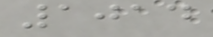1014
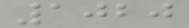1020
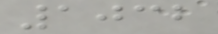1032
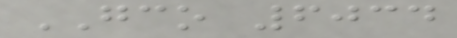GCO 6034
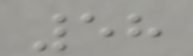58
